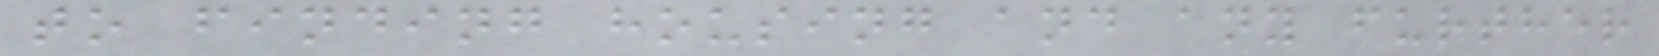to finding housing and any further
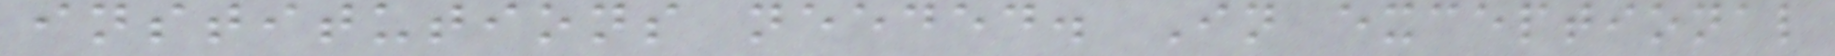institutions needed. In exceptional
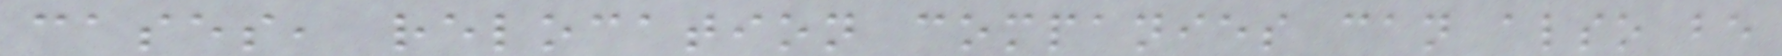cases, relocation companies can also be
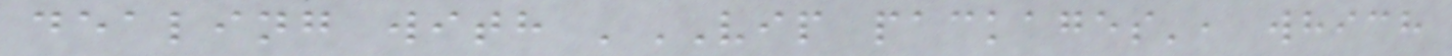dealing with 'VIP packages', which
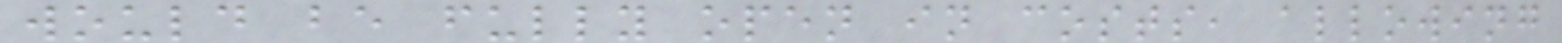would be fully open in costs, allowing
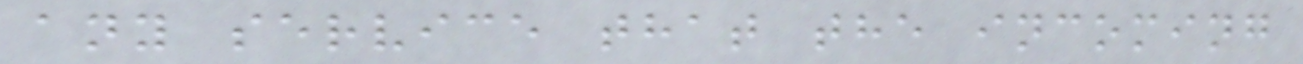any service that the incoming
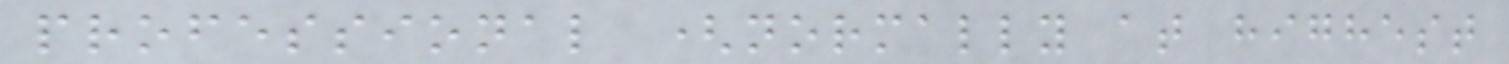professional (normally at highest
